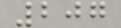207
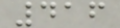416
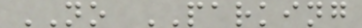NO PARKING
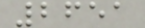2651
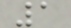1
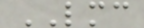LMC
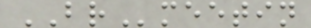BRmeetin
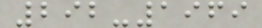292-1969
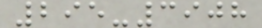295-3908
